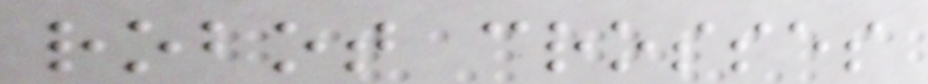robot crosses
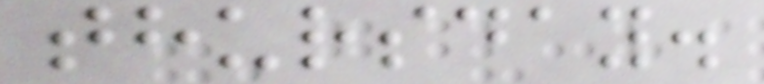thursday.
